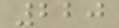220
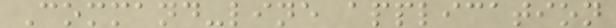Command-line application
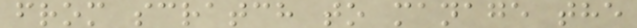from scratch to manage the
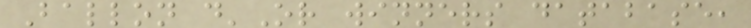Ballon d'Or winners database,
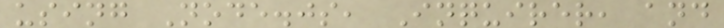using Node.js, Inquirer, and
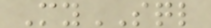MySQL
